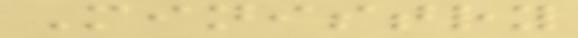Ministry
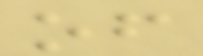of
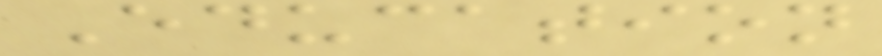Education
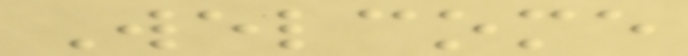Welcome
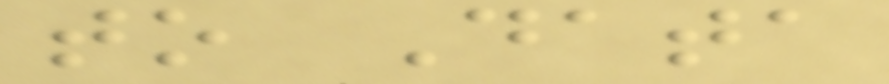to Data
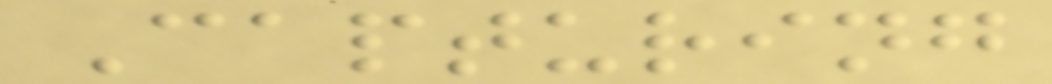Capturing
